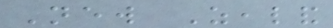New Zealand
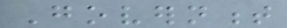Government
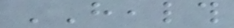HEALTH
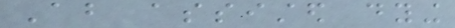About assisted dying
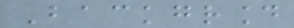Background
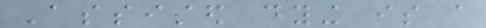Assisted dying is a
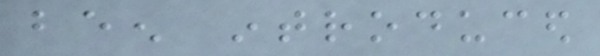been introduced
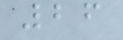26
